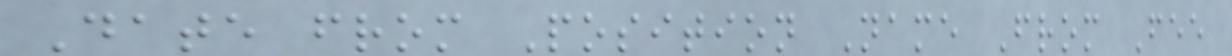Date from Position Name From Fee
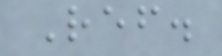Ref.
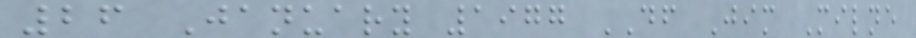26 January 1977 DF Jim Milne
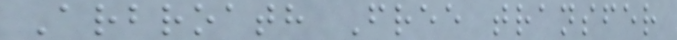Arbroath Free transfer
